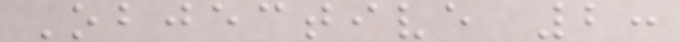Objective 2:
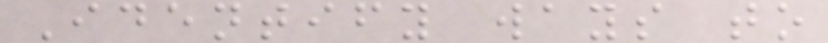Identify ways to
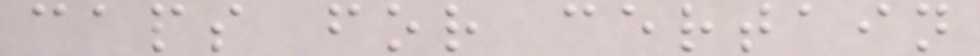caps for certain
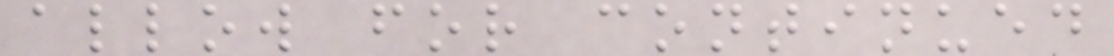allow for continued
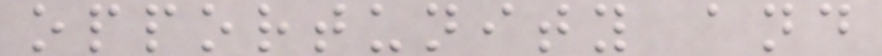opportunity and
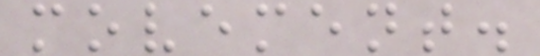movement.
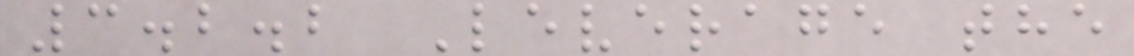3.2.2 Leverage the
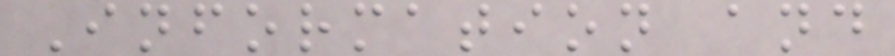Information and
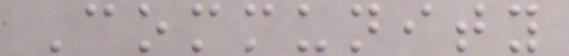Community
